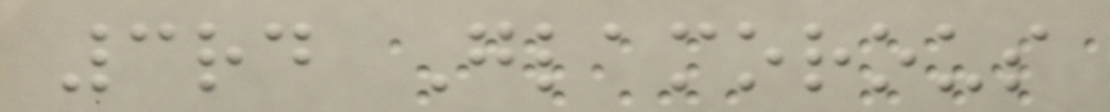3rd Glamorous
